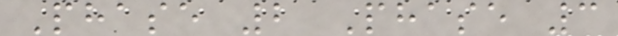Phase 2 Phase 3
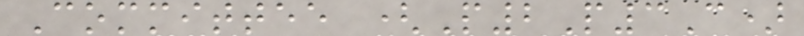Committee (P2P3C)
